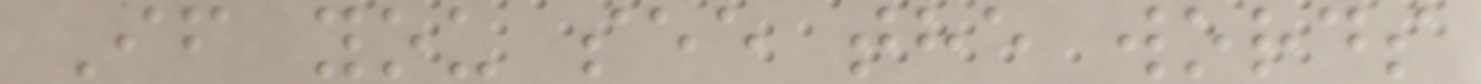If you see the words
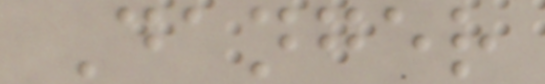Danger
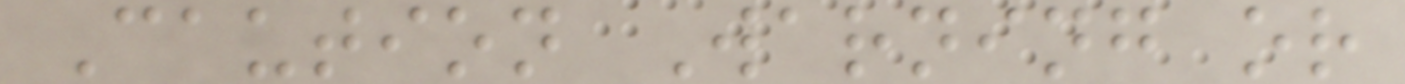Caution Warning or
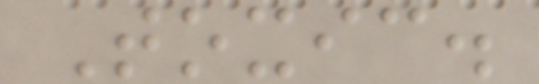Toxic.
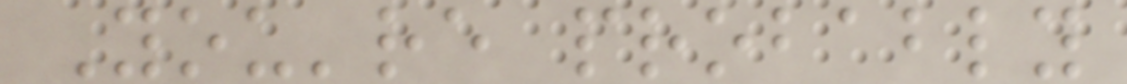You're probably
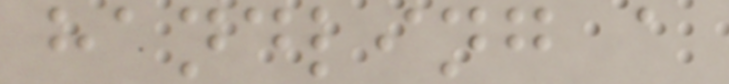handling a
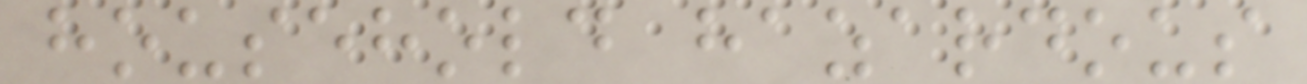household hazardous
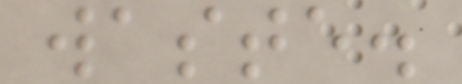waste.
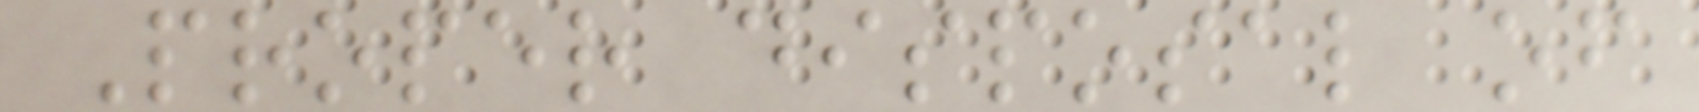Proper disposal of
